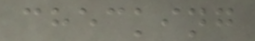checking
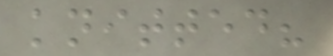knitted?
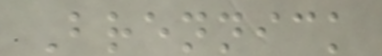Brennick
